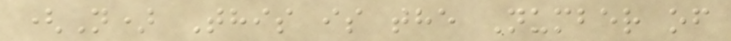(N) This is the Number of
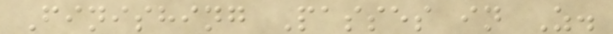Finishing Passes in Z.
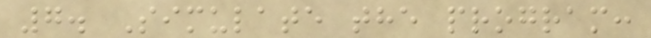7. Simulate the program:
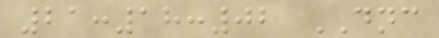21:18:02 DNC
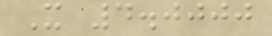X 4.0000
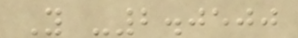Y -2.0500
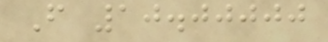F 10.00000
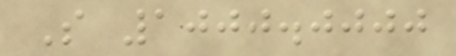S 1000.0000
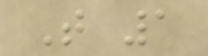T 1
